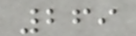269
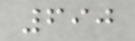690
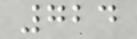724
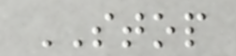STOP
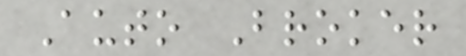Auto Broker
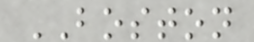BOSTON
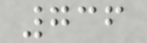736
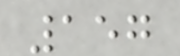157
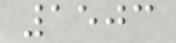1503
